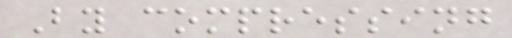By compressing
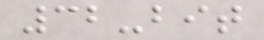32-bit
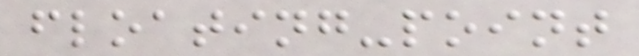floating-point
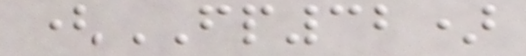(FP32)
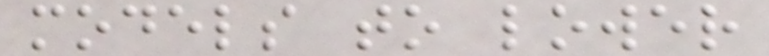models to lower
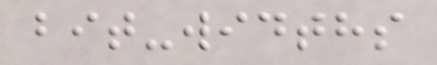bit-widths
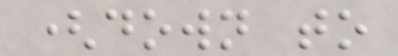(down to
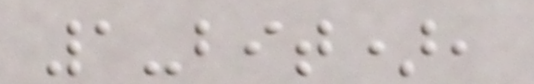1-bit),
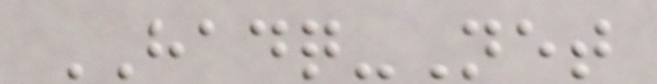HADQ-Net
